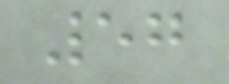57
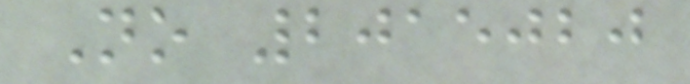No 2015020
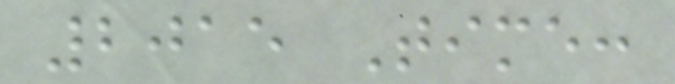2015 Time:
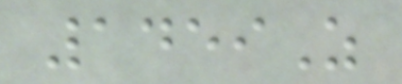1459Z
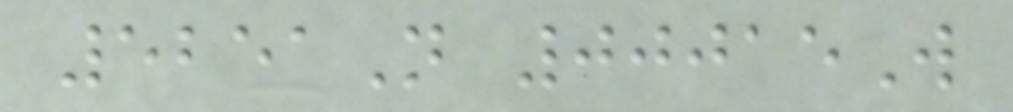5251N 00015W
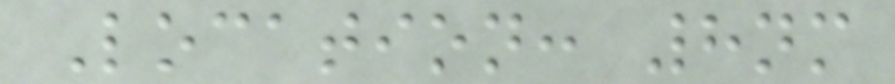Location: 8nm
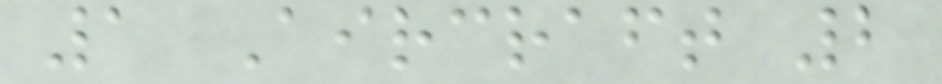1 Aircraft 2
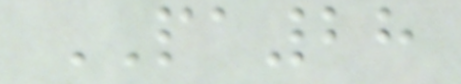PA28
